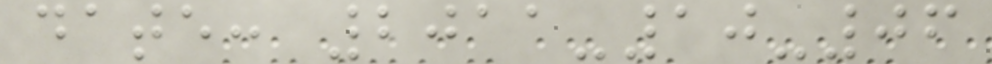date: 2011-10-06
